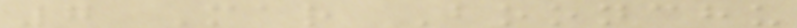7 Mar Boonchu
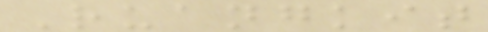Ruangkit
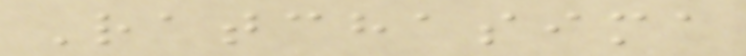Ratchasima
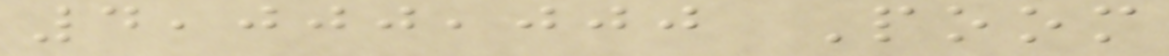4,000,000 Poom
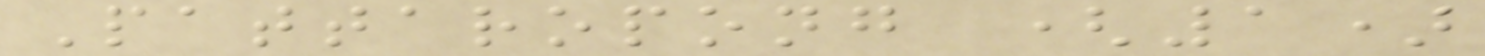Pattaropong (1)
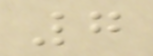7
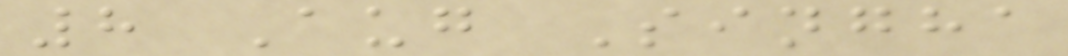8 Aug Singha
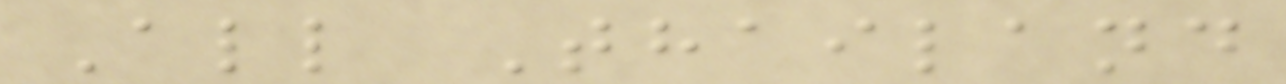All Thailand
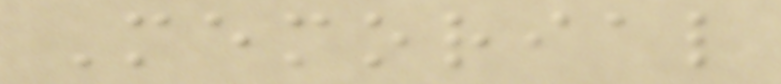Memorial
